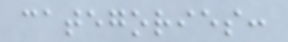categories:
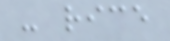- rice
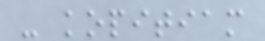- kopitiam
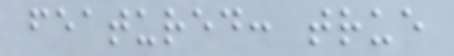featured: true
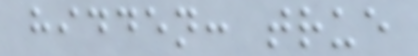hidden: true
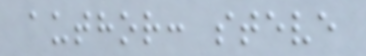author: steve
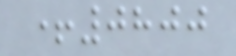+0800
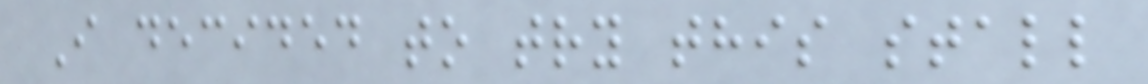I decided to try this stall
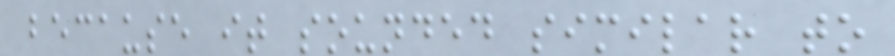because it sounded similar to
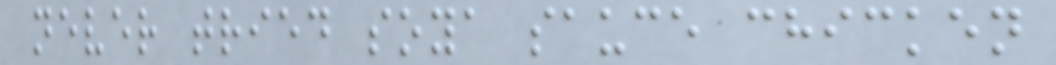never tried soya sauce chicken
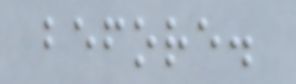before.
